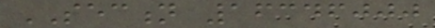SECTION 16346000
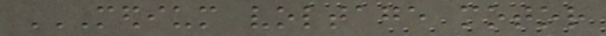MEDIUM VOLTAGE MOTOR
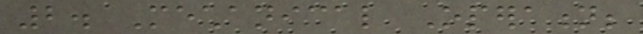2. Mechanical Operation;
